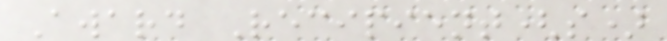Award Recipient(s)
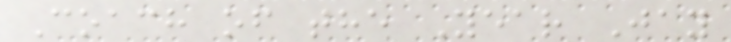Coach of the Year Jay
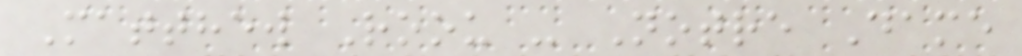Matthew Roou - Notre Dame
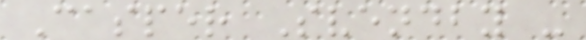Casper Svendby -
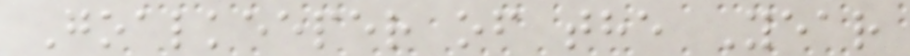Goalkeeper of the Year
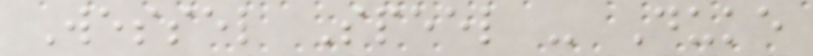Wessel Speel - Duke
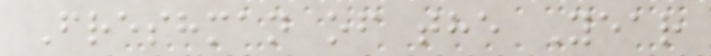Freshman of the Year
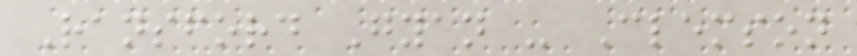Ransford Gyan - Clemson
